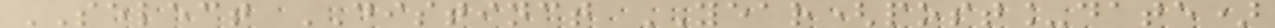SELECT DISTINCT YEAR(post_date)
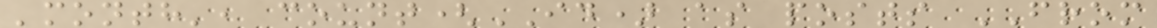'month', count(ID) as posts FROM
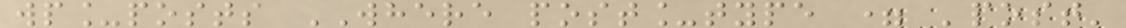wp_posts WHERE post_type = 'post'
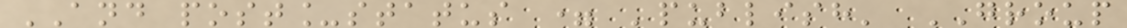AND post_status = 'publish' GROUP
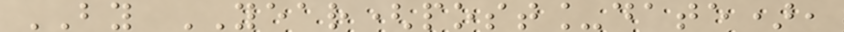BY YEAR(post_date),
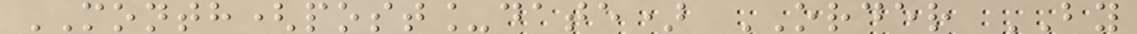MONTH(post_date) ORDER BY
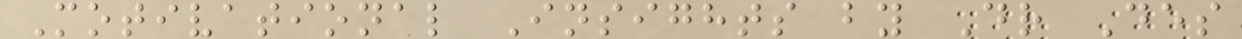Motivational Insights by Dr Des
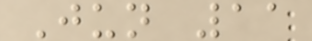Jun 11
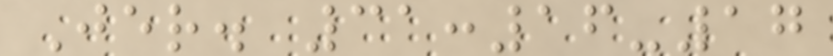Jer. 31:16-17
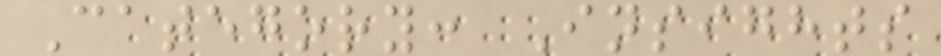Category: Insights
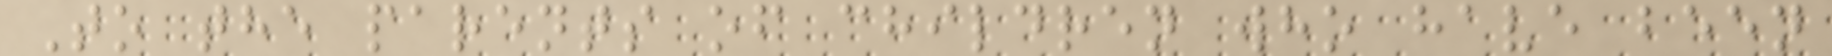To the parents of children who have been
